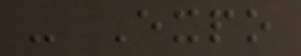- Expo
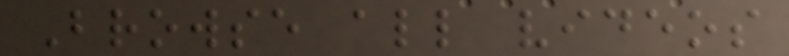Browse all videos
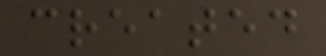created
